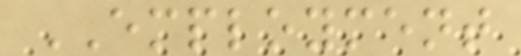EMPLOYMENT
